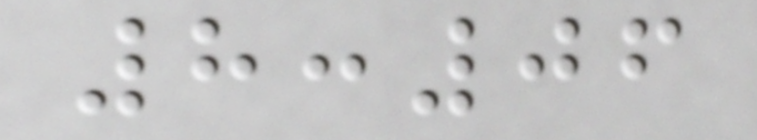8:06
